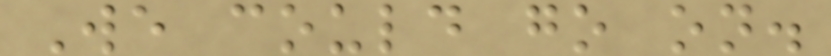We could go on.
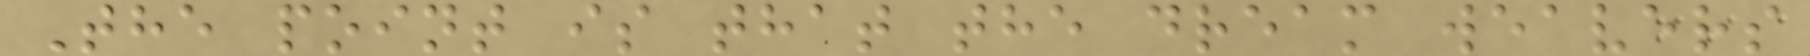The point is that the dream weavers
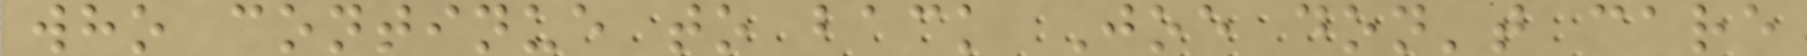who continue to back Joe don't care
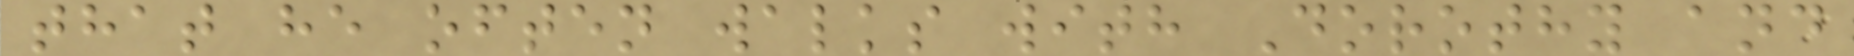that he often walks with Dorothy and
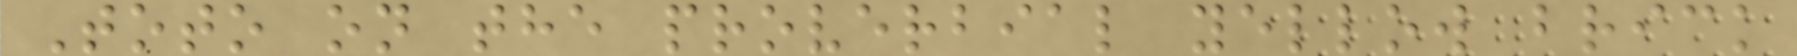Toto on the proverbial yellow brick
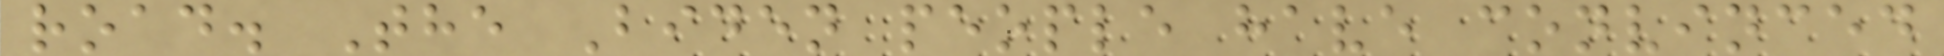road. The Biden people have convinced
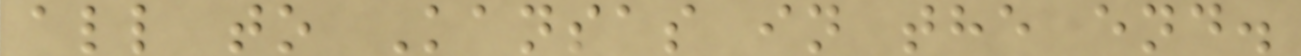all to Kansas in the end.
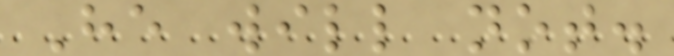He will not.
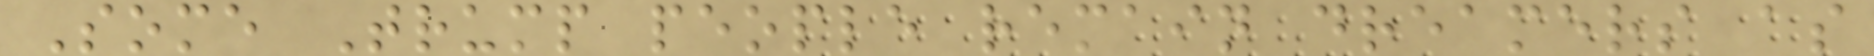Some Trump people remain dreamers as
